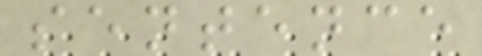sentence
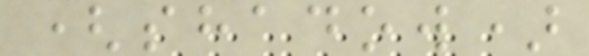(shadow)
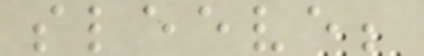sleeve;
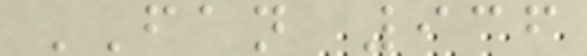FAN 936
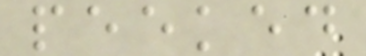peeked
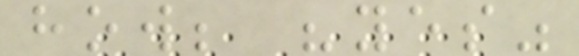how; "yes"
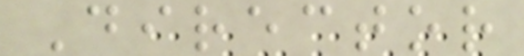Director
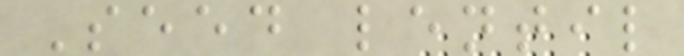Seed lentil
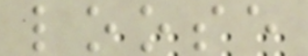loose
